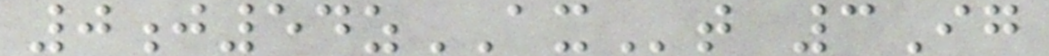0j54zAXt 3Ig
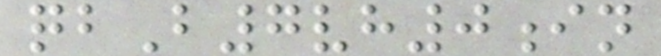qbB7vh0in
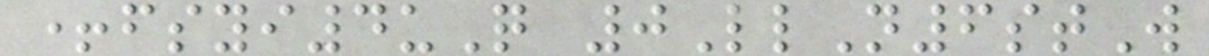+fsyi4uQ 0LlN6stW
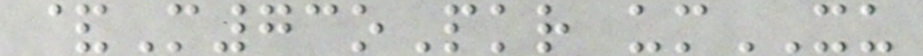&M73oPkr umXU
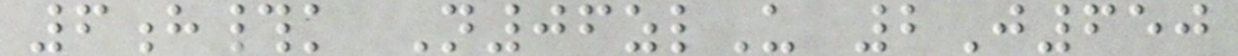6h#k N06zlU 2J650
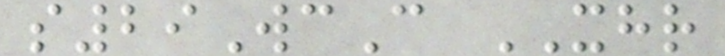s29WcC XHR
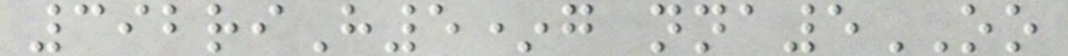392riH5*g nna5OO
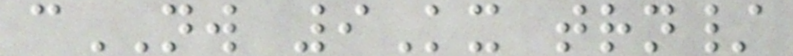cNW 9Kx trn/
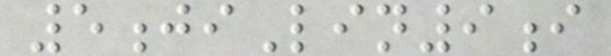5jiLin9i
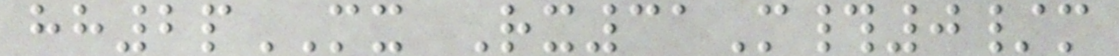hh2pMX Rx31M#0/m
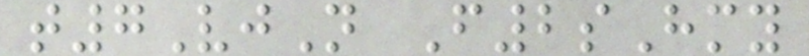t7VjN F2sHmy
